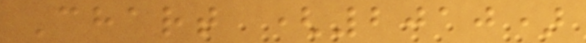Chart (2010)
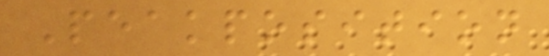Peakposition
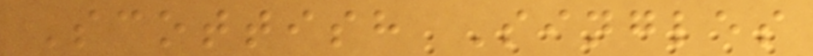Scottish Singles
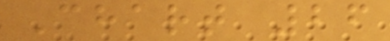Chart 26
